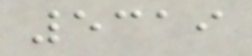5319
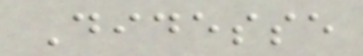Didesse
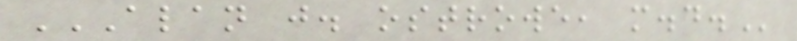ALAN J. OSTROWE, M.D.
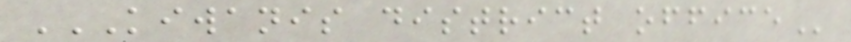KIWANIS DISTRICT OFFICE
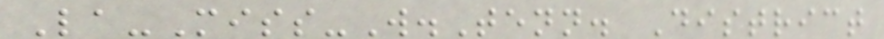La-Miss-W.Tenn. District
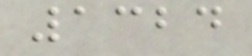1324
